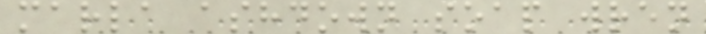marla ashdown soap wren
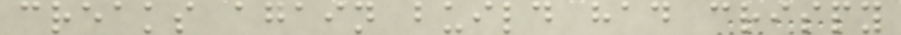creaks again build had crispy
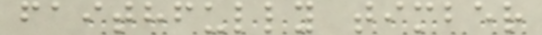faithfully timber
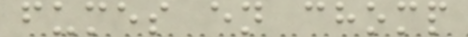fumes en chomp
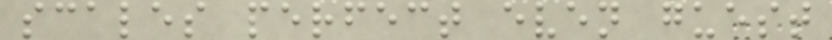scales perfect even guest
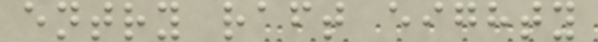entry raft eighty
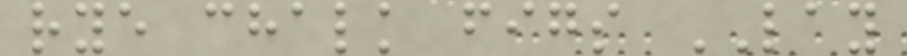rye chalk figs LAY
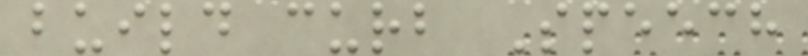build curb Speech
